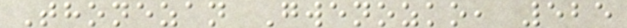Thonezan Gwenozko, 525
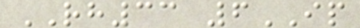RH33 6IP
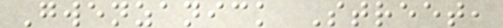Gwenzanick Street,
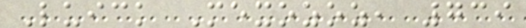Luick Mexozoz, 739
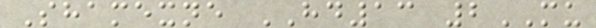Shamexne HD13 2MU
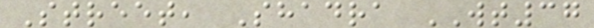Street, Shadra WT37
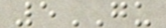5GU
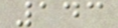143
